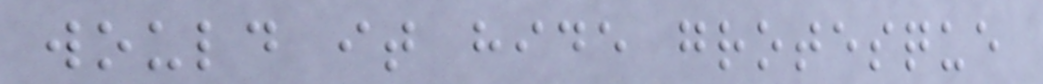would it hide grotesque
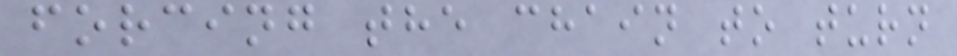forcing the chain to turn
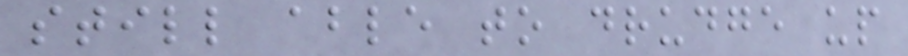still able to drudge up
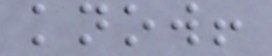know!
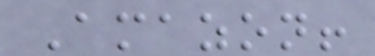Amazon!
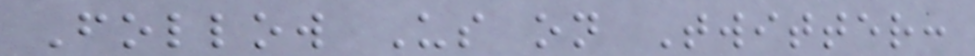Follow Us on Twitter:
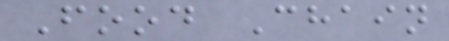Food Chain
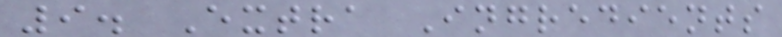9. Extra Ingredients
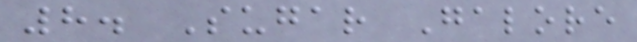8. Sugar Galore
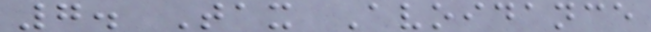7. Tax Avoidance
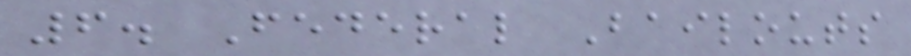6. Federal Bailouts
